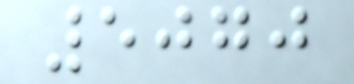5070
